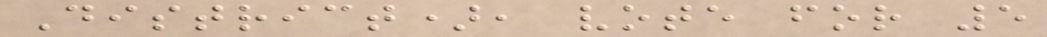District), vote for 5
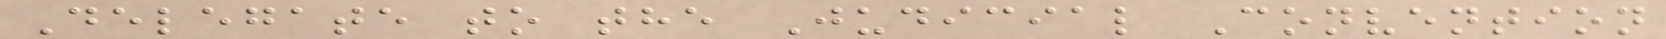Delegate to the Judicial Convention
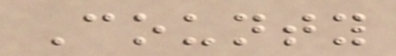County
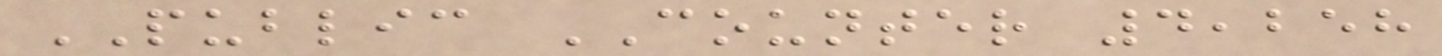PUBLIC COUNTER 4,258
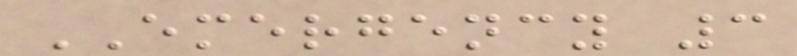EMERGENCY 3
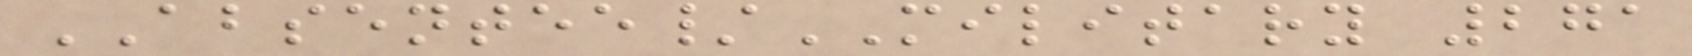ABSENTEE/MILITARY 271
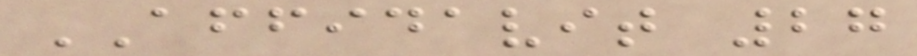AFFIDAVIT 27
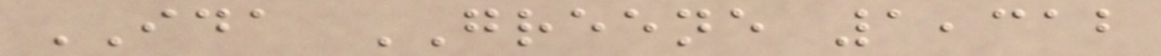IDA GREENE 1,312
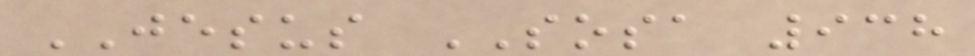JESUS SOSA 938
